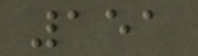151
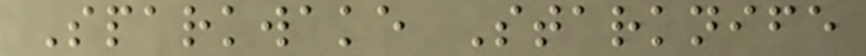Sparkwake Starknife
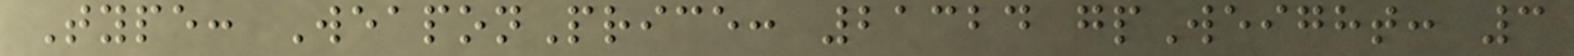Type: WeaponPrice: 21324 gpWeight: 3
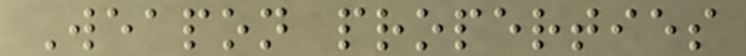Weapon properties
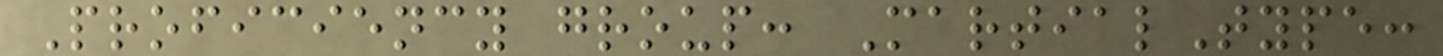Proficiency group: MartialType:
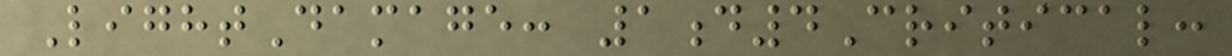LightDamage: 1d4Critical:
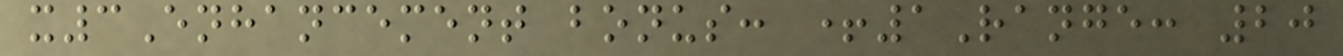x3Enhancement bonus: +1Range: 20
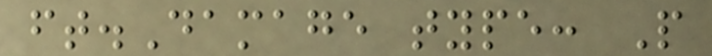ft.Damage type: P
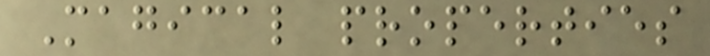Magical properties
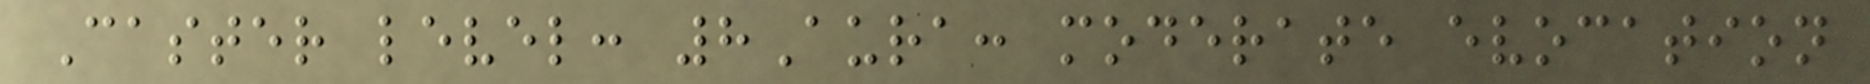Caster level: 8Aura: moderate evocation
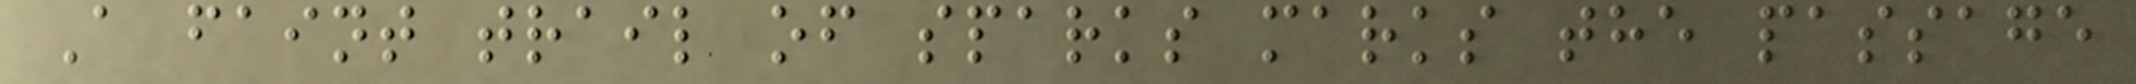A faint trail of sparks marks the passage
